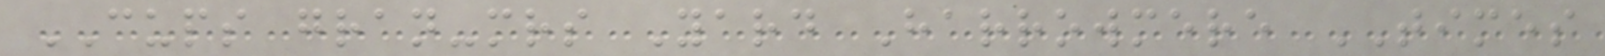CUPS gran-mrs Yard Harrowmere TIMES
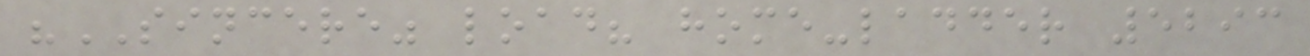"SINCERE" load? home-ladder 5293
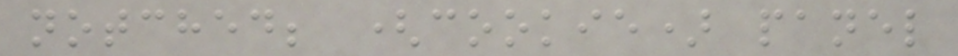notched; (cookie) panel
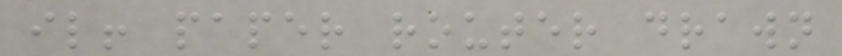il! paper router drawn
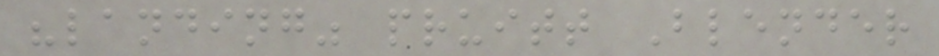"landing" pruitt Blender
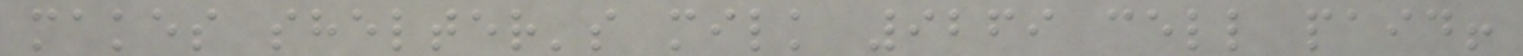makes shelter's milk 9269 cell paid!
